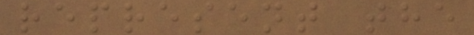represent the
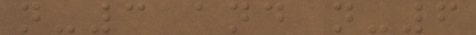n-3 and n-6
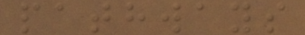pathways
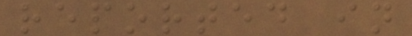reported in
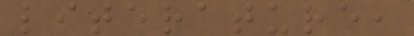literature,
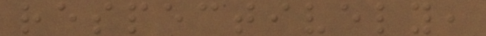respectively,
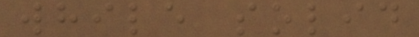while solid
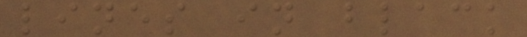lines in black
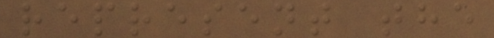represent the
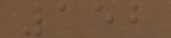152
